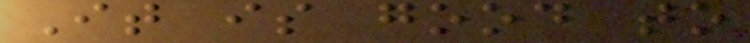It is good to
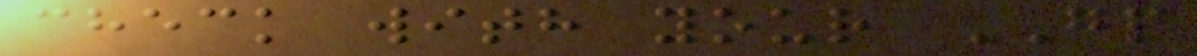check with your GP
